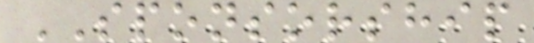SPONSORSHIP
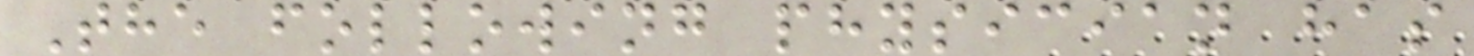The following physician has
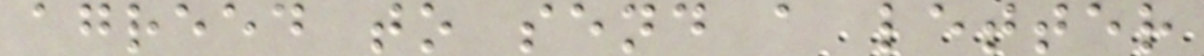agreed to send a letter
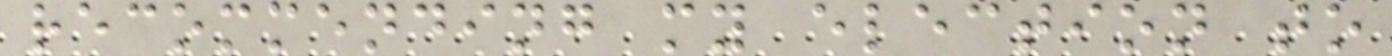recommending my election to
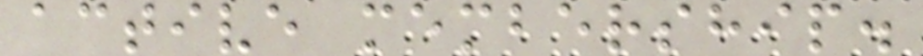active membership.
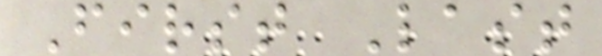First Last
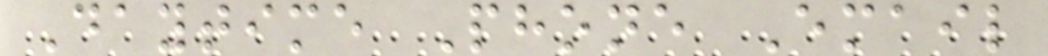Daytime Phone Email
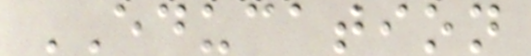EDUCATION
